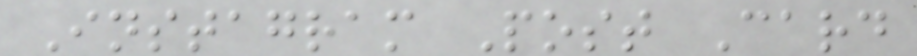Instagram Post Card
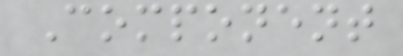Component
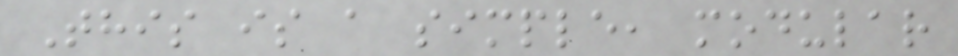This is a simple, modular
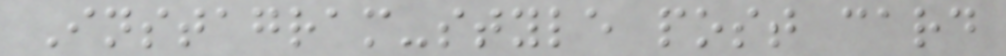Instagram-style post card
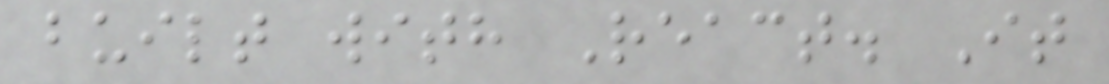built with React. It
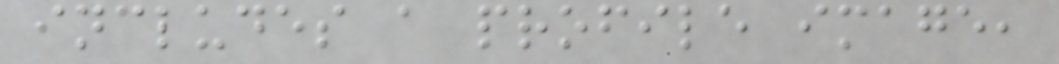includes a profile image,
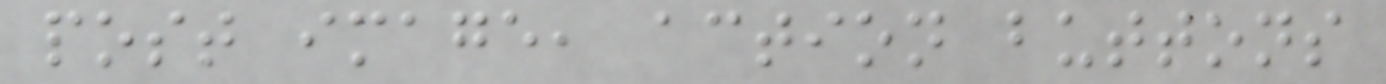post image, action buttons
